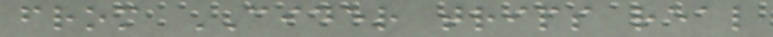from CIDER trips real
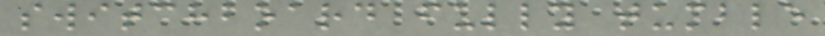switchboard fully tumble
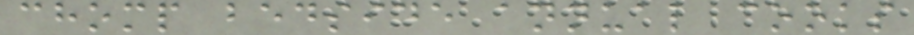chomp bedside annual cooks
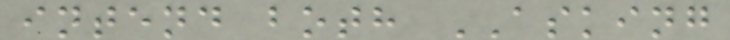intend both ASKING
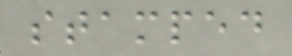stamped
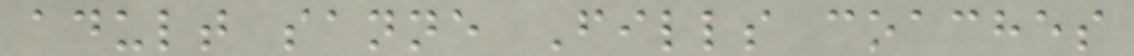adult sanne Fills coaches
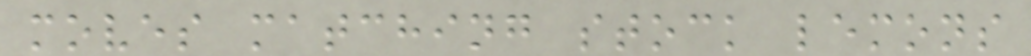moves matching stock lemons
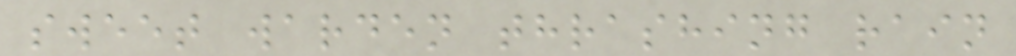sweet warden thrashing rain
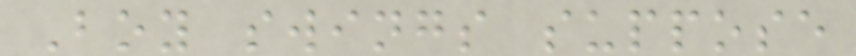Boy swings suppose
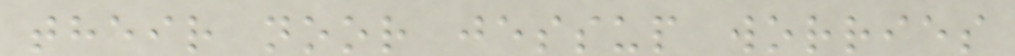their noor jessup worries
